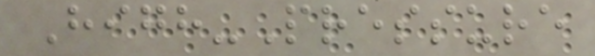High-Pressure
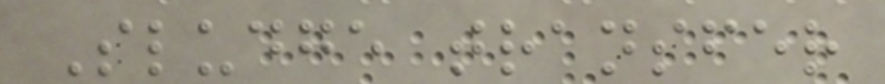Sludge transfer
